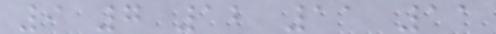9 7 12 11 11
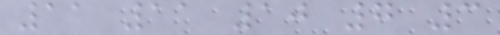11 11 10 7 3
